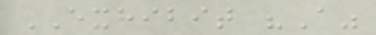EXHIBIT "A"
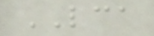LCA
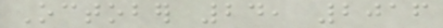October 24, 2016
